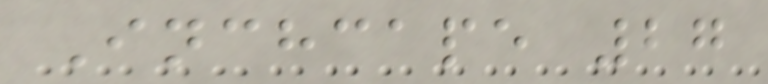Inchcape 27
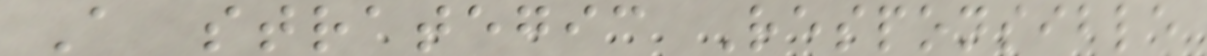A strategic Responsible
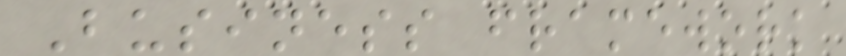Business framework
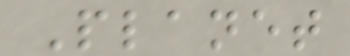Planet
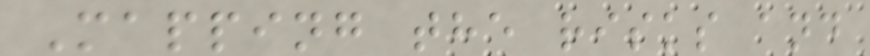Mapping the risks and
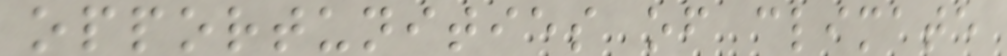opportunities of climate
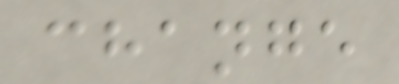change
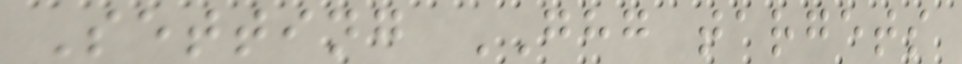Setting GHG targets
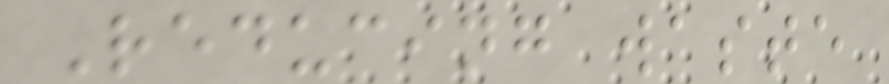Reducing waste
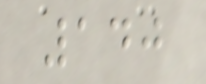140
